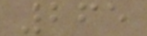265
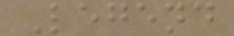Legend
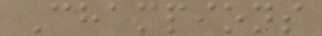Champions
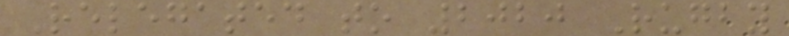Relegated to 2020 Rugby
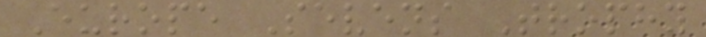Europe Sevens Trophy
